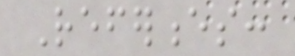References:
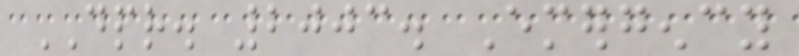DPR. 2003. Emergency
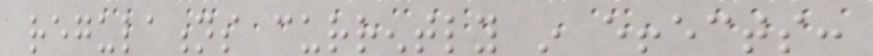regulations currently in effects:
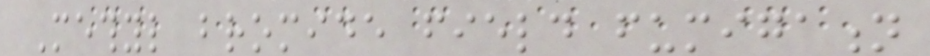Methyl bromide field fumigation
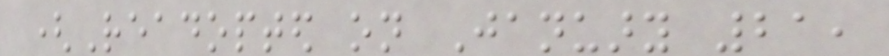(Readopted on January 21,
